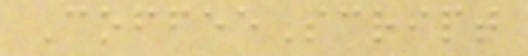CoffeeScript
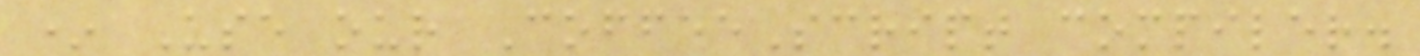* Use our CoffeeScript compiler.
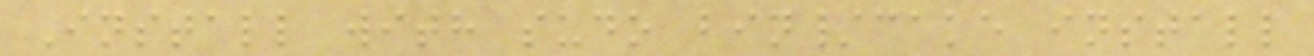Install with sudo bin/cake install
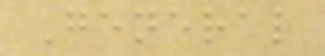General
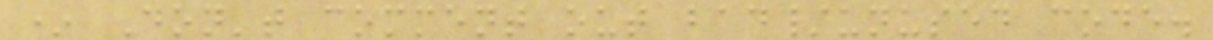* Don't comment out bad/unused code.
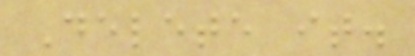Delete it.
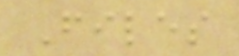Files
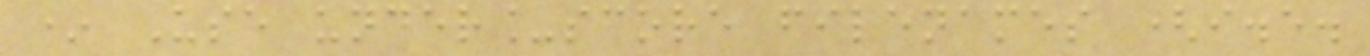* Use under_score filenames (i.e.
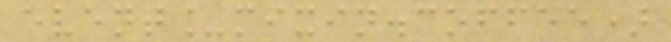event_mixin.coffee)
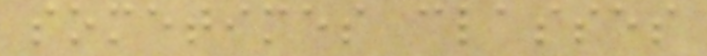sometimes classes
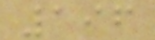196
